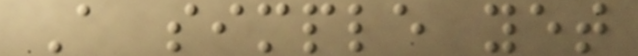A simple yet
